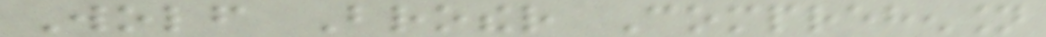Wolf Brother Comprehension
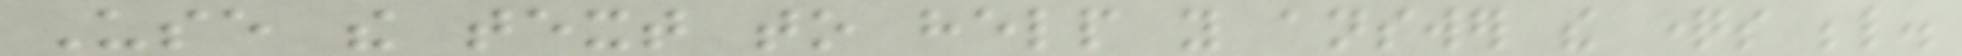Use the text to help you answer the questions below.
